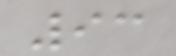93
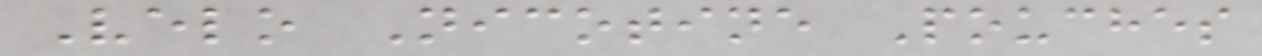Velo Nicotine Pouches
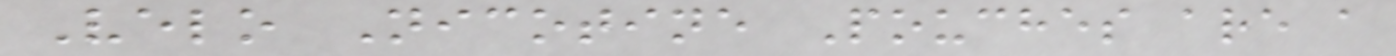Velo Nicotine Pouches are a
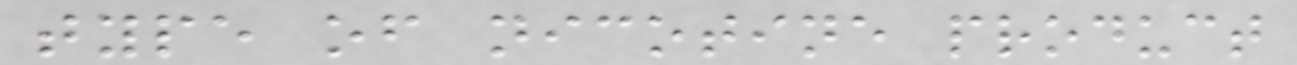type of nicotine product
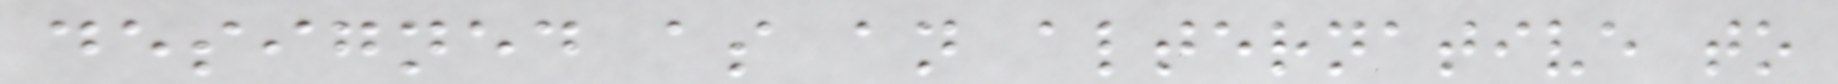designed as an alternative to
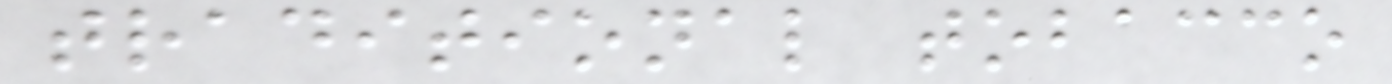traditional tobacco
